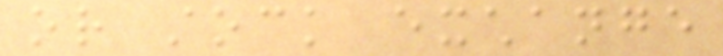or stock exchange
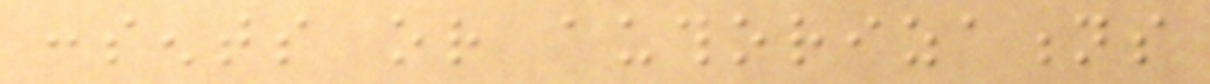consents or authorizations
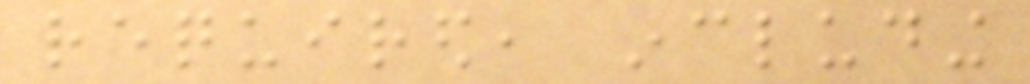required, including
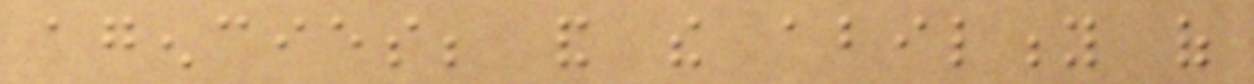agencies; and the ability of
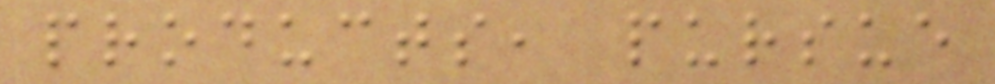products, pursue
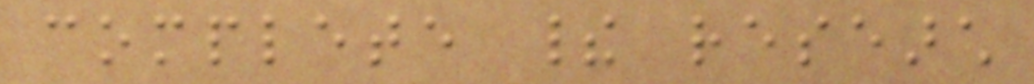complete their research
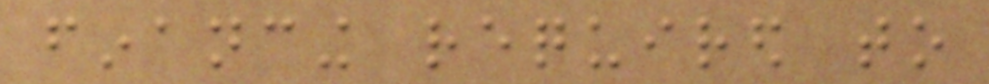financing required to
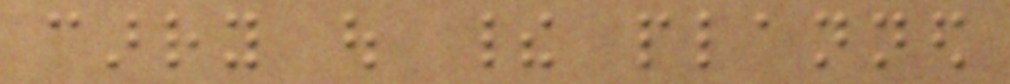carry out their planned
